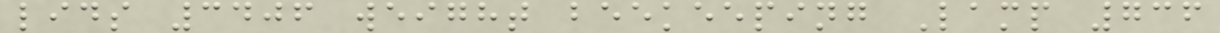lids 3406 weight beekeeping Lamp 736
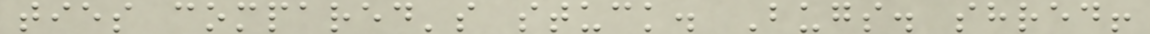ties compared's stuck. Bugs. shred!
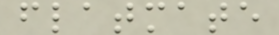flatmate
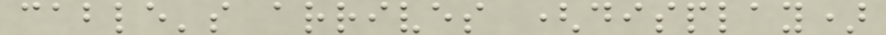cable's arrives (display)
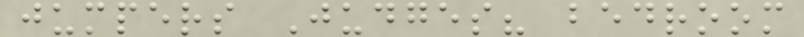jumpers Judges? bedroom
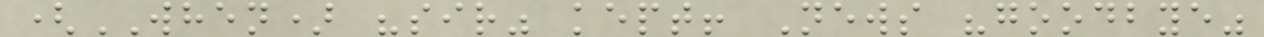(WHEN) "sir" kept! News "goodbye"
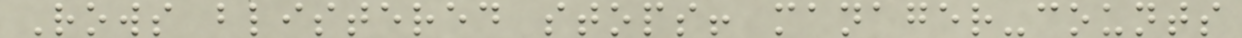Rows blistered stops! manager-counts
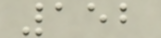152
